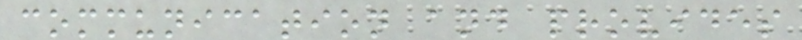communication and provides
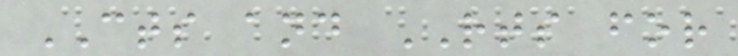CTS and RTS for
